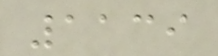1139
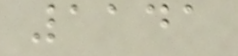1141
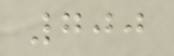700
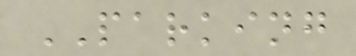PARKING
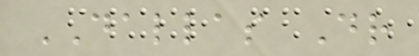DALLAS Dr
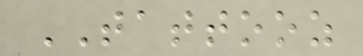TATTOOZ
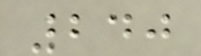240
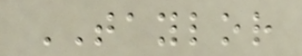TAYLOR
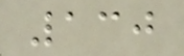130
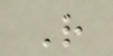R
